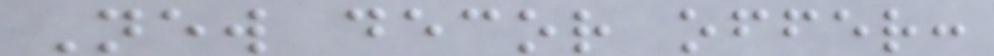New decor offer:
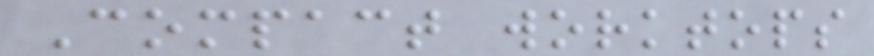Compact worktops
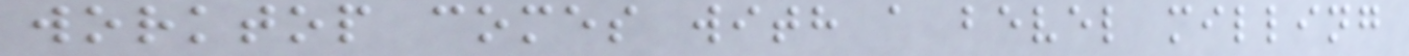worktop comes with a bevel milling
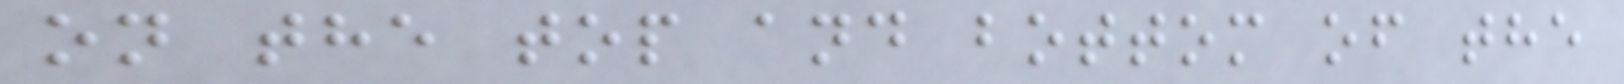on the top and bottom of the
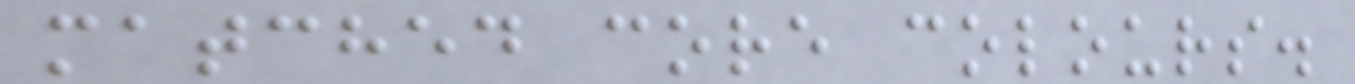matched core colours.
